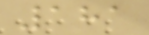181
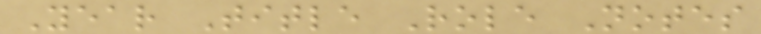Year Title Role Notes
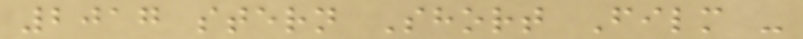2017 stern Short Film -
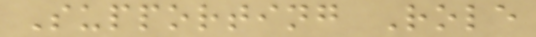Supporting Role
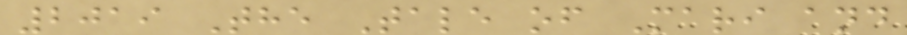2019 The Tale of Mari and
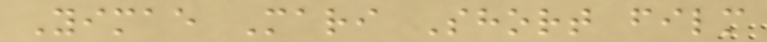Yimae Mari Short film
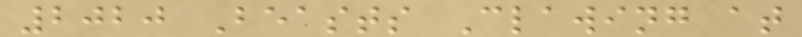2020 Beasts Clawing at
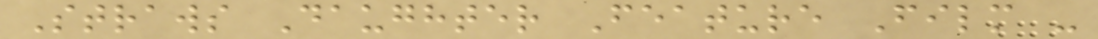Straws Daughter Feature Film -
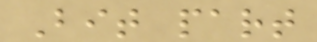Bit part
